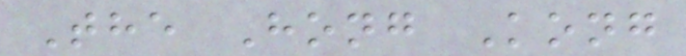The Hong Kong
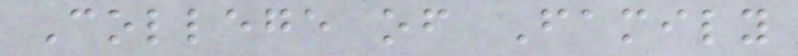College of Family
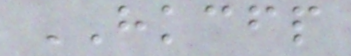HKCFP
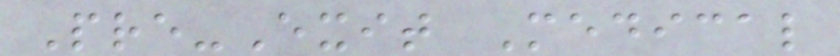Pre-Exit Medical
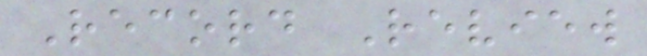Record Review
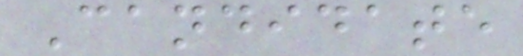Candidate
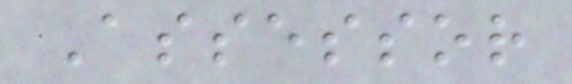Assessor
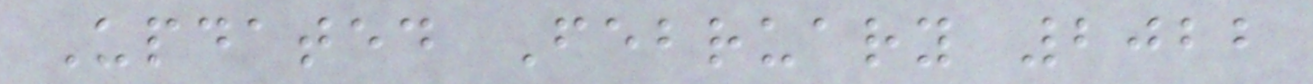Updated February 2022
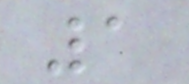1
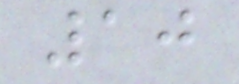10
